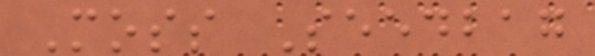Moss Seedbag
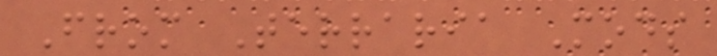From Terraria Mods
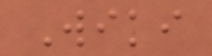Wiki
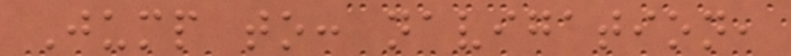Jump to: navigation,
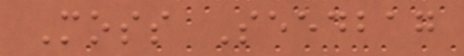Moss Seedbag
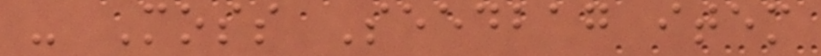- Moss Seedbag item
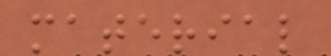material
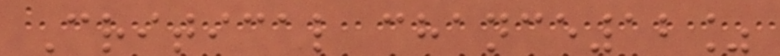Critical chance12%
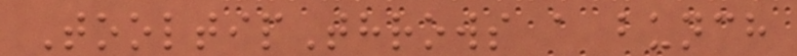TooltipThrows a bunch
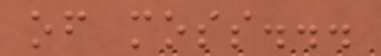of moss...
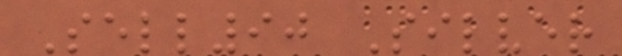Sell90 Silver
